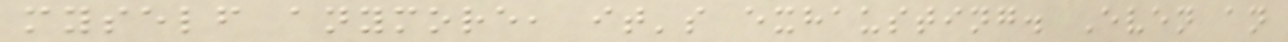myself anymore, it's exhausting. Even an
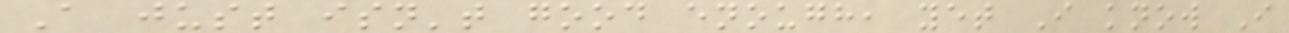A just isn't good enough, yet I know I
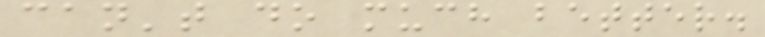can't do much better.
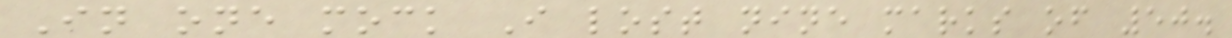In one mock I lost nine marks of 50.
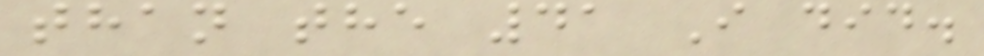than the 41 I did.
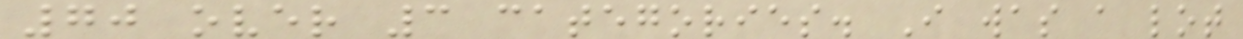70 over 3 categories. I was a lot
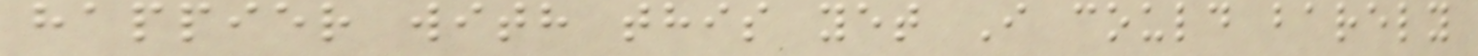happier with this yet I could barely
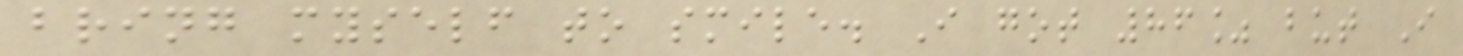bring myself to smile. I got 86% but I
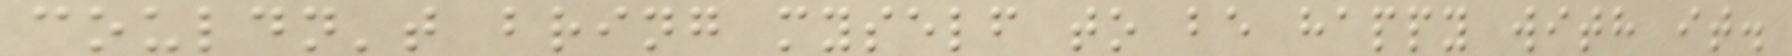couldn't bring myself to be happy with it.
